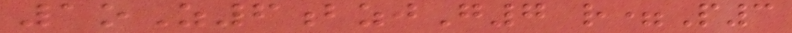1oZ6bzjG7 r=P3
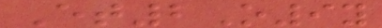Et2O9y
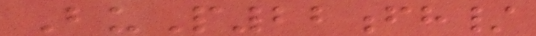BuP22fh/
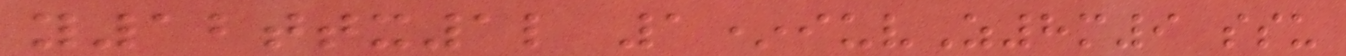y12ttx1l 1*iuvZ8m9 ssu
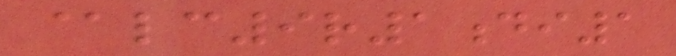@lc9r1di1
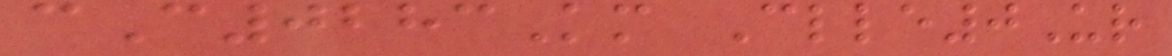cC0283Km Clle0Ur
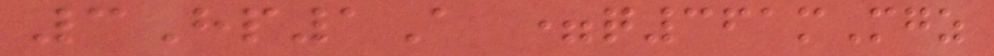3Hp1A =q361mMgz
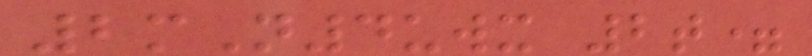2mN4uwx 2t=
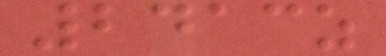2413z
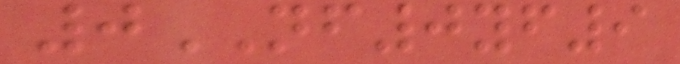0NF0yf9
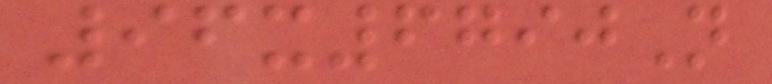96x6790N
